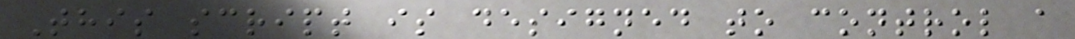This script is designed to control a
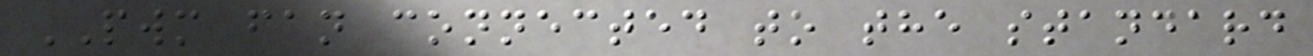PWM fan connected to the standard
